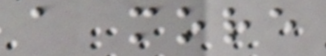a more
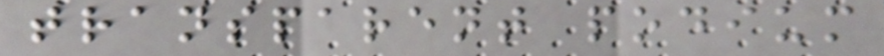transparent podium
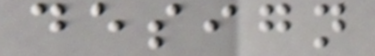design
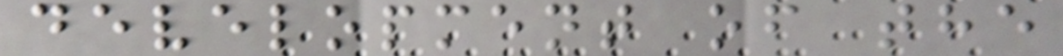development of the
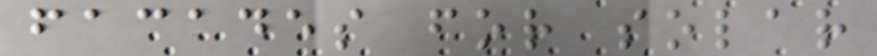facades for solar
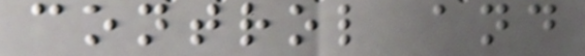control and
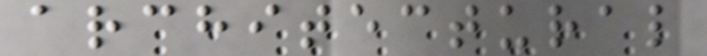architectural
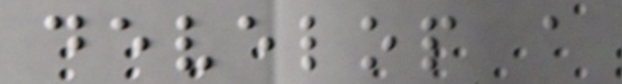develop a
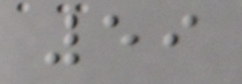59
